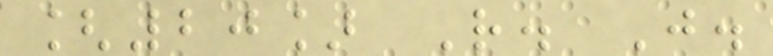[20] R. J.
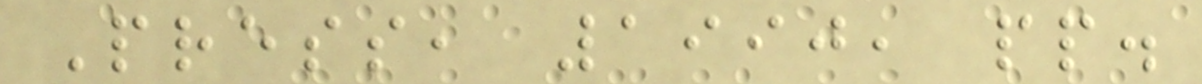Press, 1990, pp.
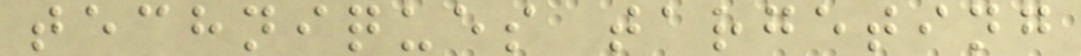techniques targeting
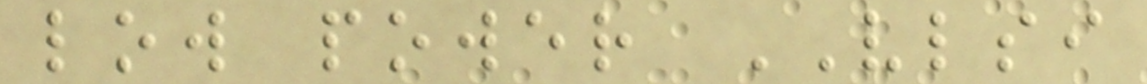low power VLSI
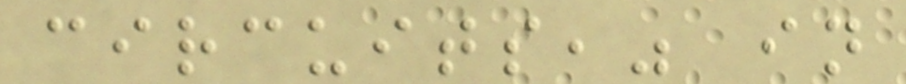circuits," in
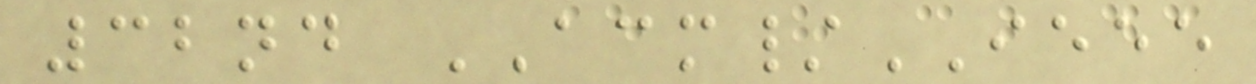32nd ACM/IEEE
